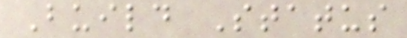Build Status
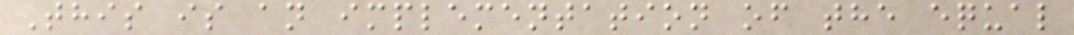This is an implementation of the equal
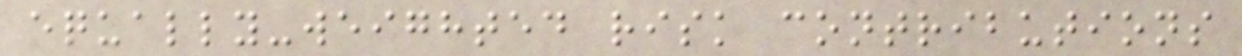equally-weighted risk contributions
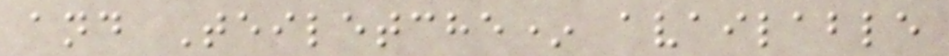and Teiletche* available
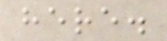here.
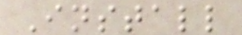Install
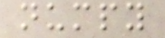numpy
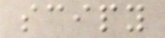scipy
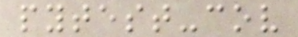pytest-cov
